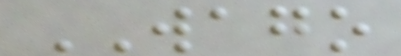WAGO
